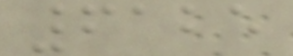6125
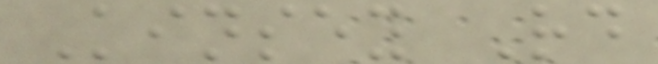Kinsey Rd
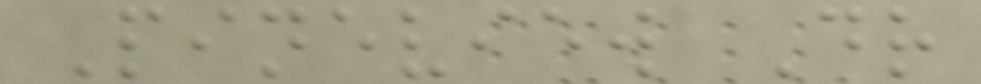Pineview Dr
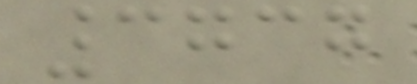3737
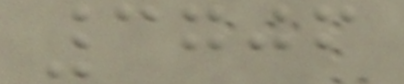3706
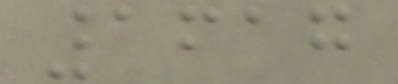1617
